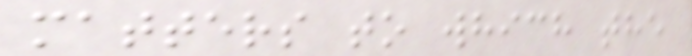matters to which the
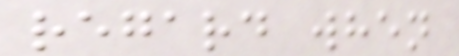regard when
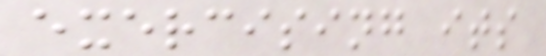exercising its
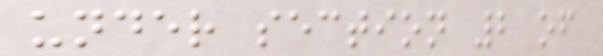under section 2 of
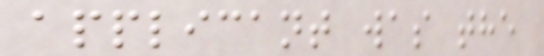applicant was the
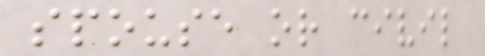spouse or civil
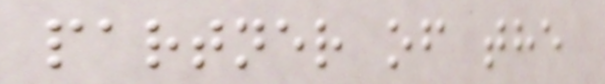partner of the
